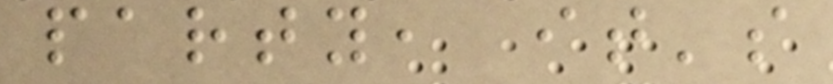party, it's
